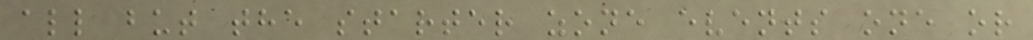all but the starter zone events one or
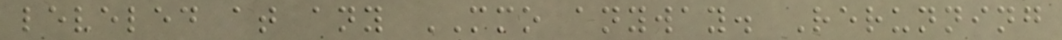leveled at any MMO anyway. Rerunning
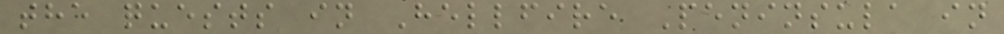the quests in Hellfire Peninsula in
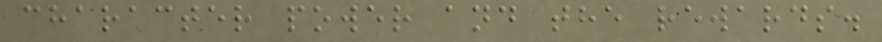character power and the rewards.
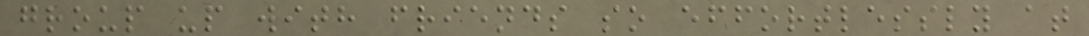group up with friends so effortlessly at
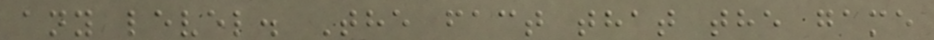any level. The fact that the game
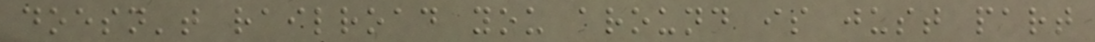doesn't railroad you around is just part
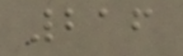216
